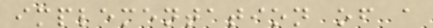implementation of a
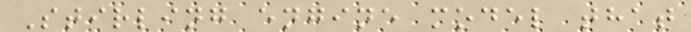Stirling engine model that
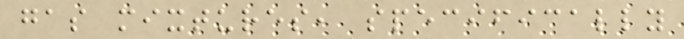gas mixtures, specifically
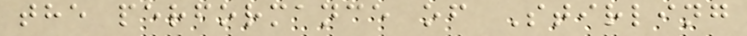the performance of Stirling
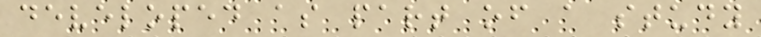developed as part of a study
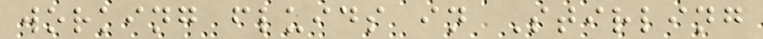working fluids in Stirling
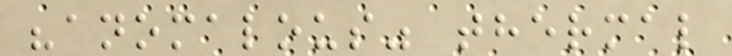"anomalous" thermal
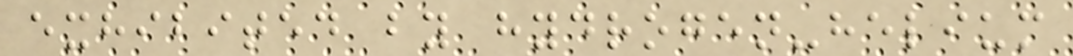exhibited by hydrogen-helium
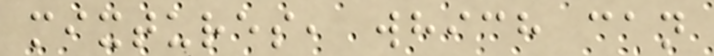mixtures, which can
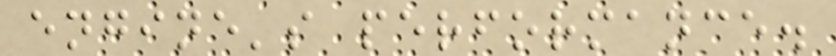engine's performance.
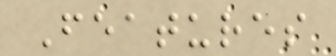Features
